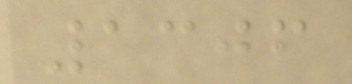1306
